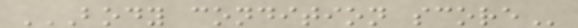BODY CONDITION SCORE
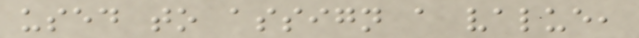used to assign a value,
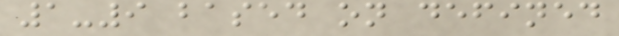1-9 based on defined
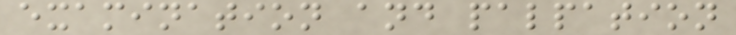examination and palpation
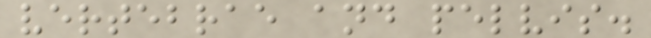vertebrae and pelvis.
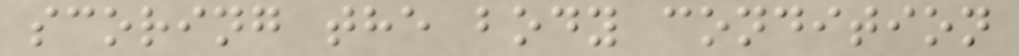scoring the body condition
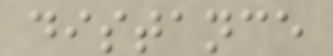distance
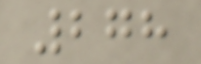278
